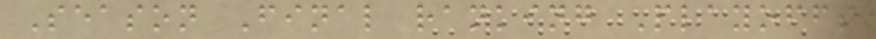Season Final ranking Playoffs
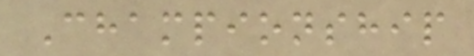Championship
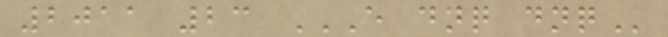2011 23 E DNQ DNQ
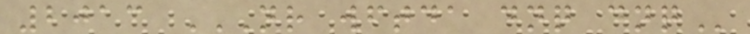2013 NR WFTDA DNQ DNQ
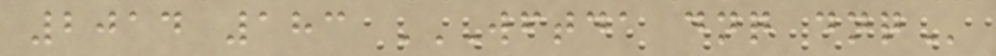2014 183 WFTDA DNQ DNQ
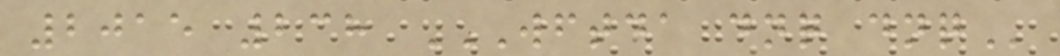2015 238 WFTDA DNQ DNQ
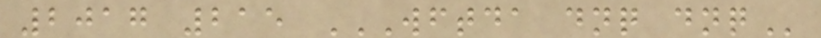2017 215 WFTDA DNQ DNQ
